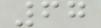67
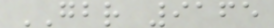GBR 9165
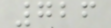726
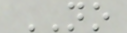NO
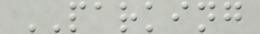PARKING
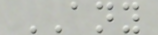ANY
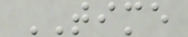TIME
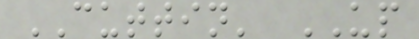CUTTIN' UP
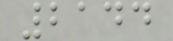2144
